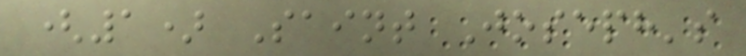(1) Saint Joseph's
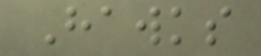Hawks
